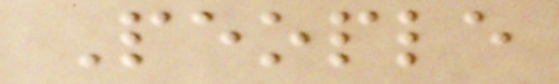People
